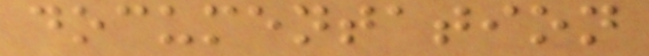documentation
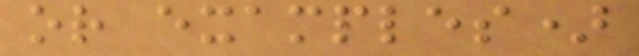or examples)
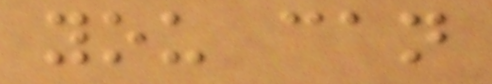you can
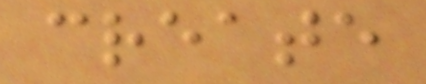create
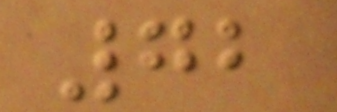72
